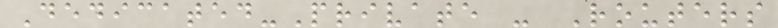Dedicated-Private - Routers
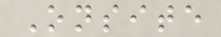Onsite
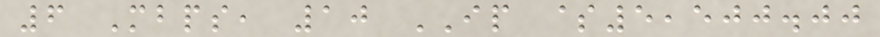6 Mbps, 10 IP $5,500.00
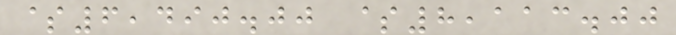$6,490.00 $8,113.00
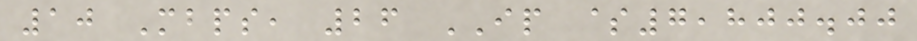10 Mbps, 26 IP $7,800.00
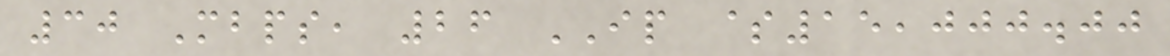30 Mbps, 26 IP $15,000.00
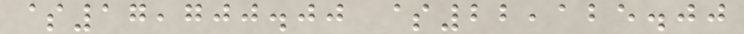$17,700.00 $22,125.00
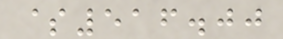$516.00
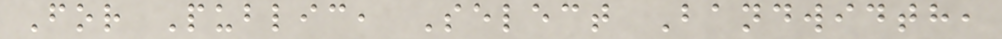For Public, Select Bandwidth,
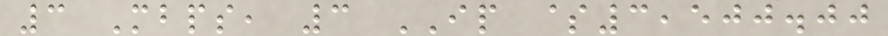3 Mbps, 3 IP $3,500.00
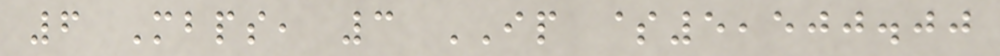6 Mbps, 3 IP $5,500.00
